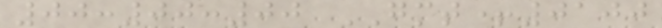00:00:00 GMT+0100
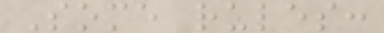Some rules:
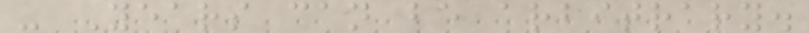- Years can be arbitrary.
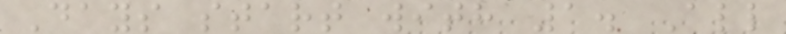Days start with 1. All
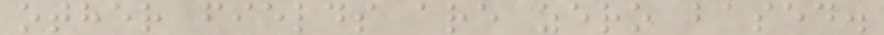other fields are zero based.
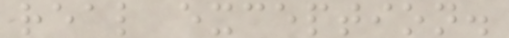real exception.
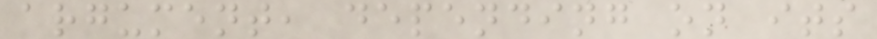argument, depending on its
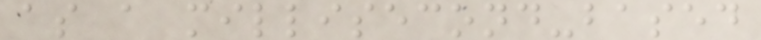as a millisecond-based
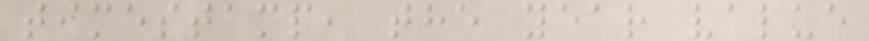timestamp, the year value
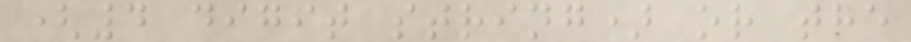(4 digit string) or the
